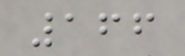166
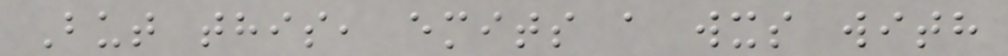But this, emits a wxs with
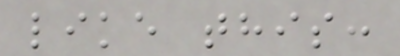like this:
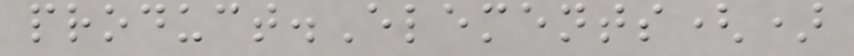product.Elements()
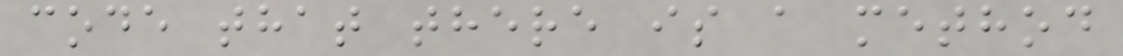code that there is a method
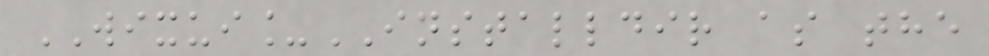WIXUI_INSTALLDIR as the
